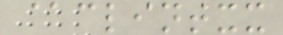@clintxx
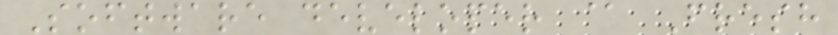Software developer @ Fresh
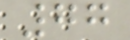77
